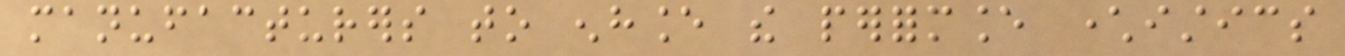manufacturers to enhance the performance characteristics
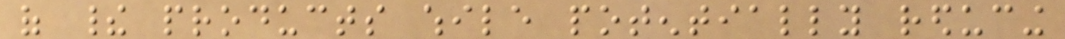of their products while potentially reducing
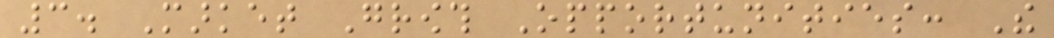3. Market Growth Opportunities: The
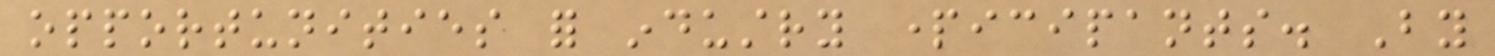opportunities for industry participants. By
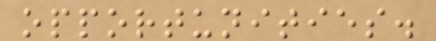opportunities.
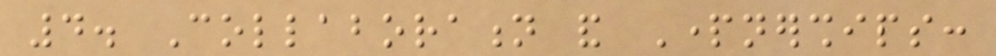4. Collaboration and Partnerships:
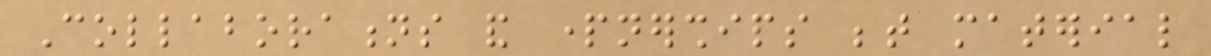Collaborations and partnerships between material
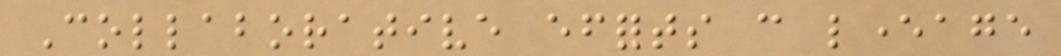Collaborative efforts can leverage
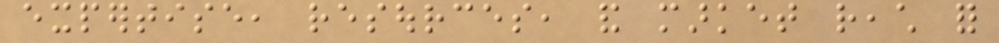expertise, resources, and market reach for
